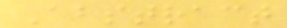Abstract
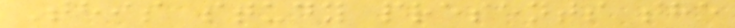This study presents the
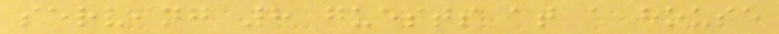serving 8 guests at a house
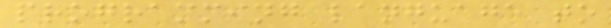programming language to
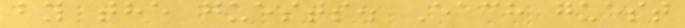by the guests. Each guest
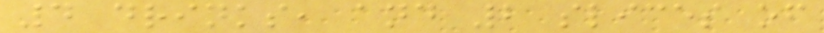4 drinks, and 2 slices of
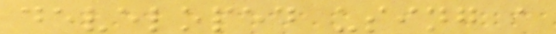developed using a
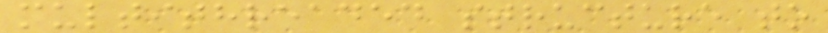multithreaded structure to
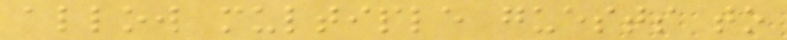allow multiple guests to
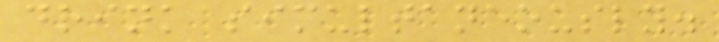drink simultaneously.
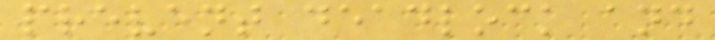prevent deadlock and
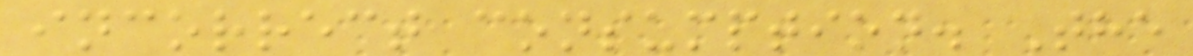incorrect consumption. The
